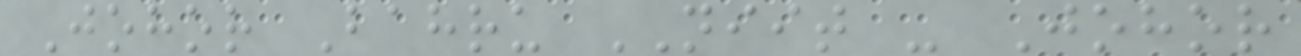Johor Bahru NIIT - Johor
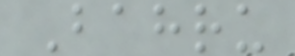Bahru
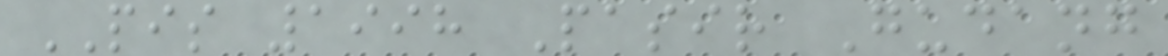PIS 1998 Pasir Gudang
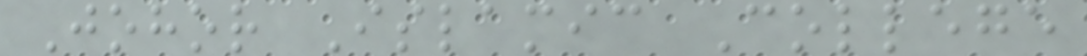Johor Islamic College
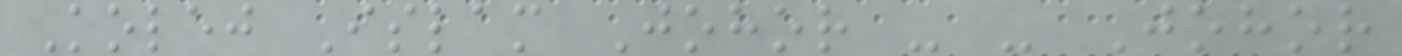Kolej Islam Johor - - Johor
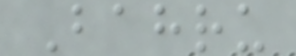Bahru
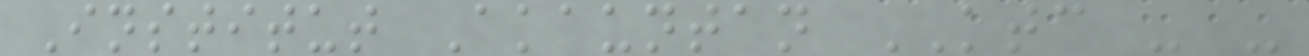Institut Akauntan KTC - -
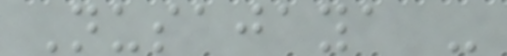Nusajaya -
